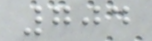704
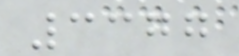3377
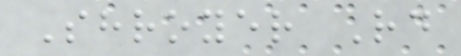Shroyer Rd
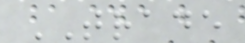TRADE
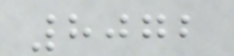8072
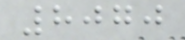8070
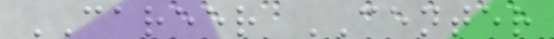CAREER CENTER
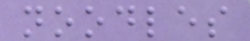noodles
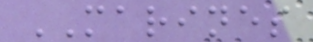MARINES
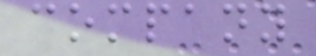company
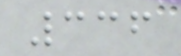336
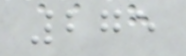275
